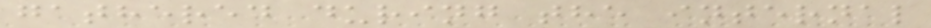gathered during the internal
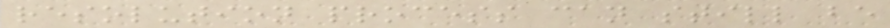resolution process can still be
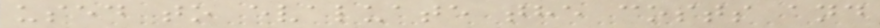used to evaluate the costs and
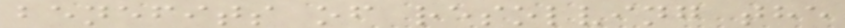benefits of resolving the
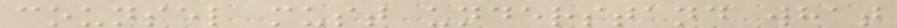counsel must understand what
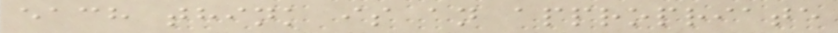each think is an appropriate
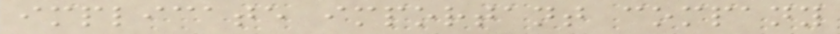implicate important company
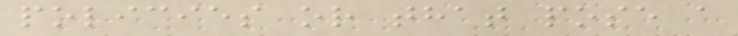policies or that pose a
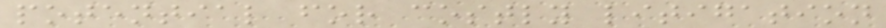potential for costly litigation
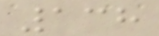138
